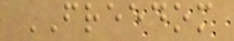FREEDOM
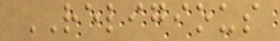RELIGIOUS
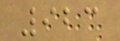923
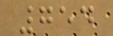754
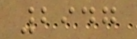2947
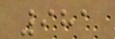981
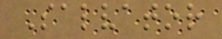Salvator
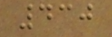430
